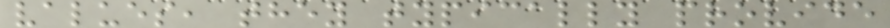values, they typically provide
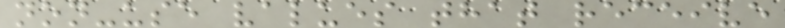non-use values that receive
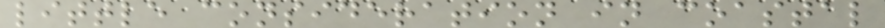little consideration in coastal
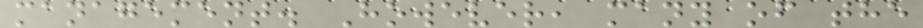management. However, many of the
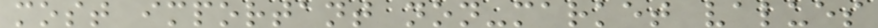most important non-market values
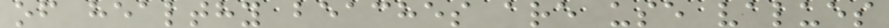of healthy beaches are use values
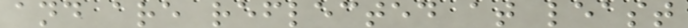and are reflected at least
